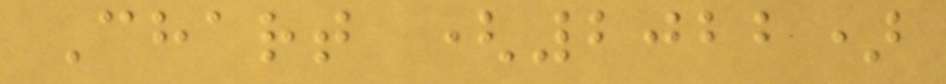Chart (2022)
